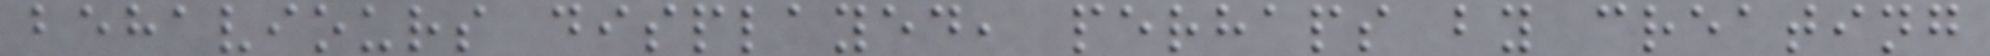behaviours displayed, perhaps by creating
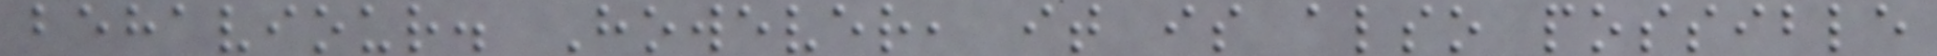behaviour. However, it is also possible
